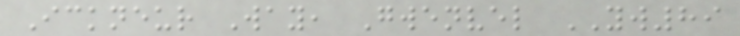Ickneur Way, Gwenvel YW89
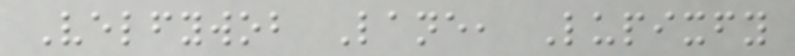Velfywob Lane, Lupixfy
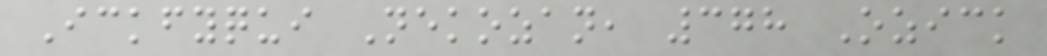Ickfyqui Nekozan, 378 Ozick
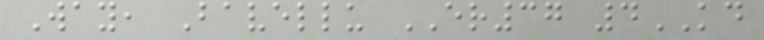Way, Bavellu ER37 4KD
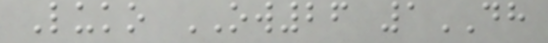Luko OW26 1DH
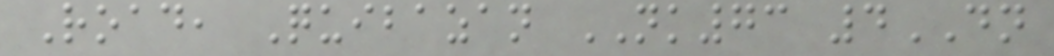Road, Quibazan NK73 4DN
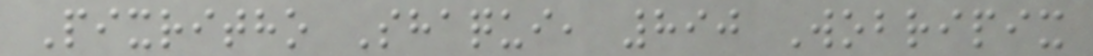Pixritho Shaqui, 890 Wobripix
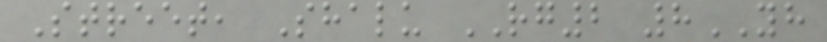Street, Shalu RG2 8YH
